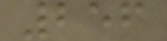256
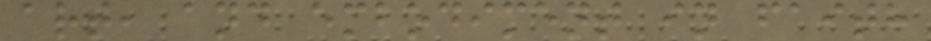art, and embodiment in faith
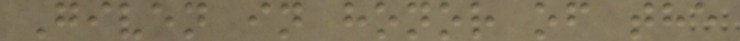Given in honor of the
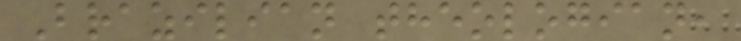Brazilian theologian,
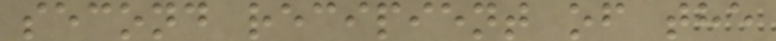second recipient of the
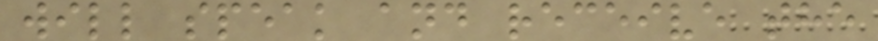will speak and receive the
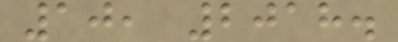10, 2018.
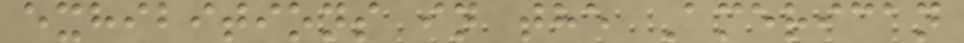exhibitions in the American
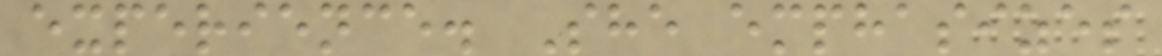experience. She emphasizes
